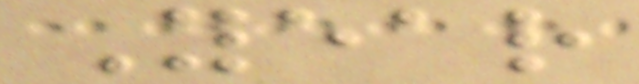Year
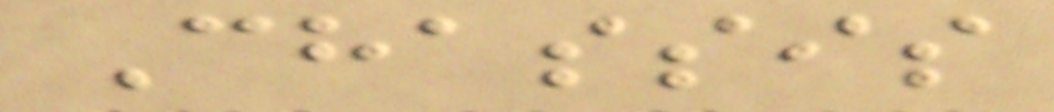Chassis
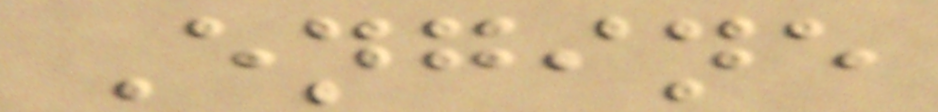Engine
